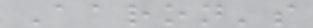Aaron's
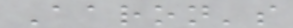Aaron's
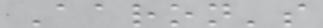Aaron's
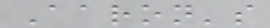Aaron's
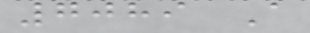7089 A
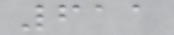611
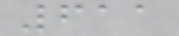611
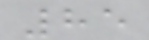85
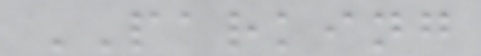PARKING
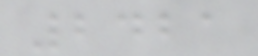2421
